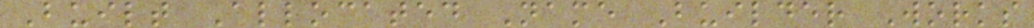Built Allocated Name Builder Works
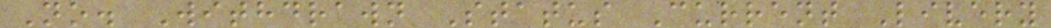No. Withdrawn Status Current Livery
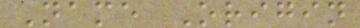Name Origin
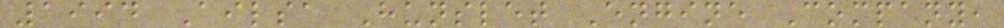1994 Ailsa Hunslet Engine Company,
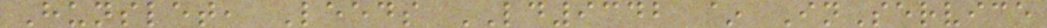Hunslet, Leeds LD9342 ~ InService
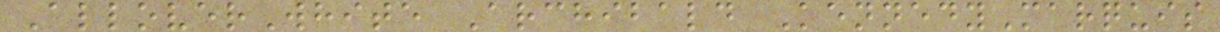AlloverWhite Archibald KennedyMarquis
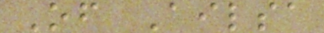Of Ailsa
